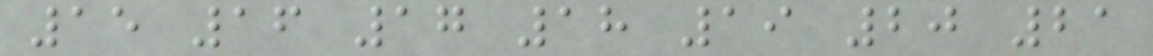15 16 17 18 19 20 21
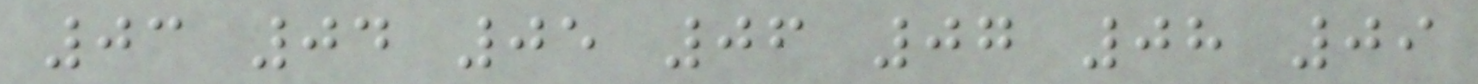03 04 05 06 07 08 09
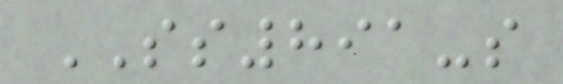SS891-s
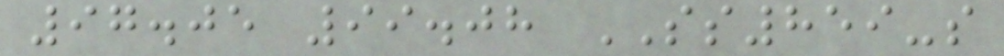97.05 99.08 SS859-s
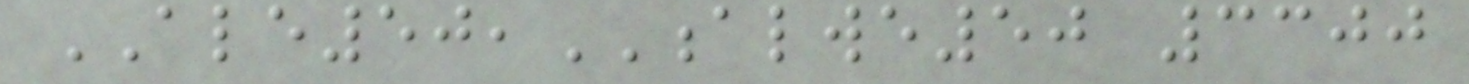ALE50,ALWE50 3300
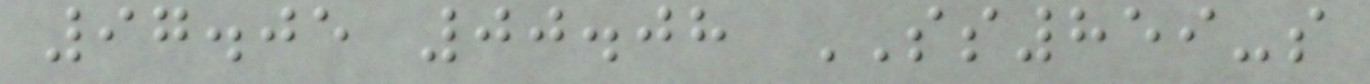97.05 00.08 SS859-s
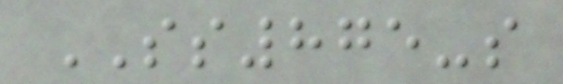SS875-s
